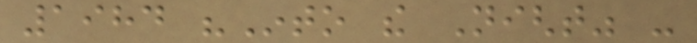1984 "Into the Night" -
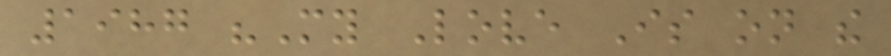1987 "My Love Is on the
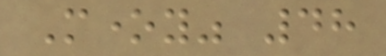Money" 48
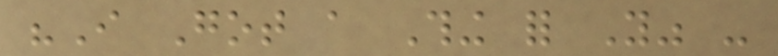"I Got a Thing for You" -
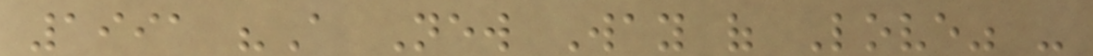1991 "A New Way of Love" -
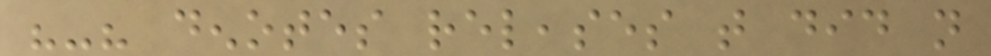"-" denotes releases that did not
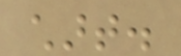chart.
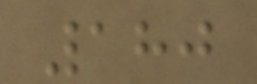180
